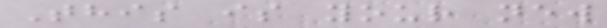This is your new
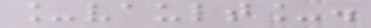_vault_.
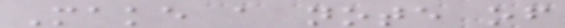Make a note of
